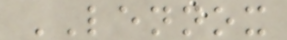LENNOX
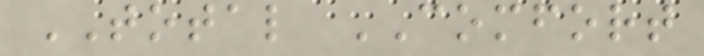TOTAL COMFORT
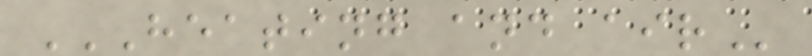HEATING AND AIR
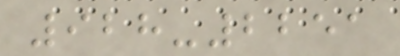928-2251
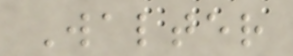Walter
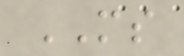MS
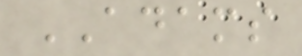ADAMS
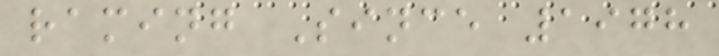raming Since 1978
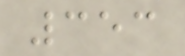353
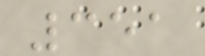351
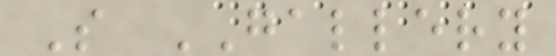S GALLERY
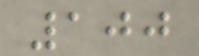100
